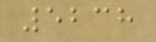5238
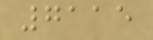7115
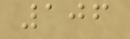106
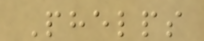Phelps
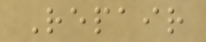Repair
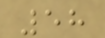58
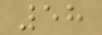58
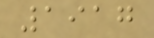1917
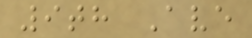9th Ave
